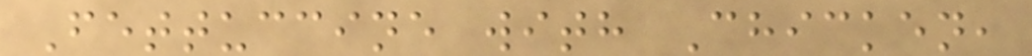Fettuccine with Chicken,
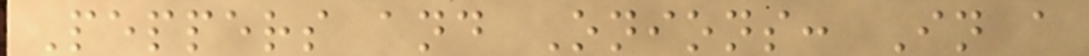Peppers and Onions: In a
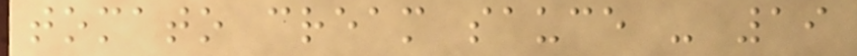tomato cream sauce - 19
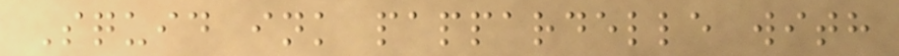Squid ink pappardelle with
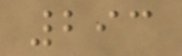293
